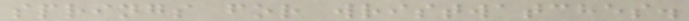springs for wristwatches.
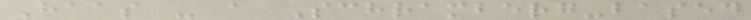Haas - a Schramberg-based
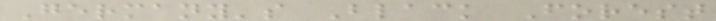Germany's Black Forest
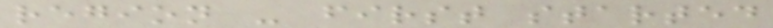region - first started
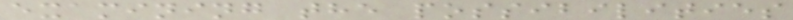examining the possibilities
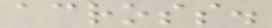across.
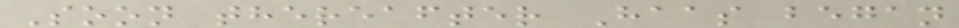Soon thereafter Haas began
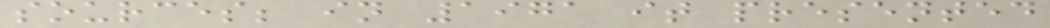sources; in 1971 it presented
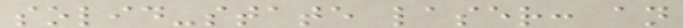solid-state laser: an
